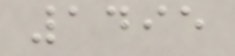1495
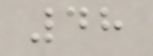48
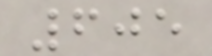605
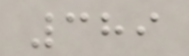389
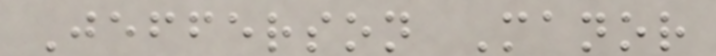Jefferson Manor
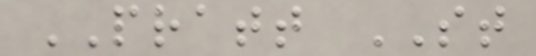PRATT ST
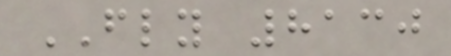FLY 8130
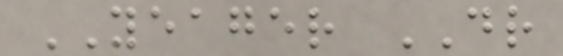YEAGER DR
